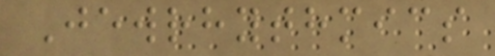Jewrhythmics
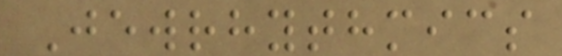Jewrhythmics
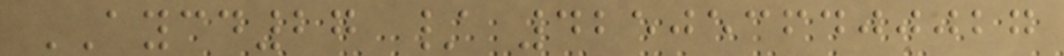AYCD27 / 4250536400027
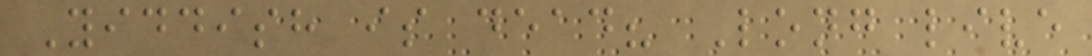Yiddish is dead? Long live
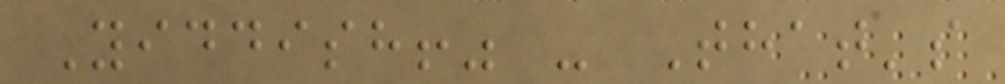Yiddish!" - That's
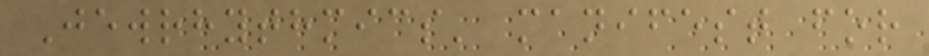Jewrhythmics' manifest for
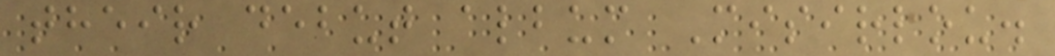their debut album Misirlou.
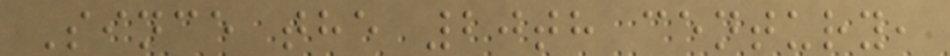Since the 20th century,
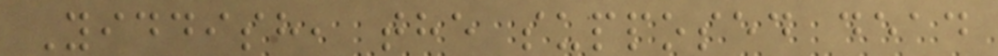Yiddish, the supposed dead
